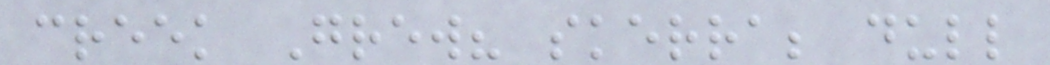creek Grew? skerra; dull
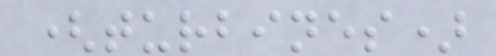(turbines)
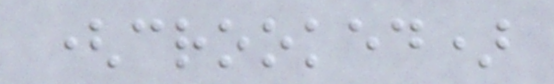(crooked)
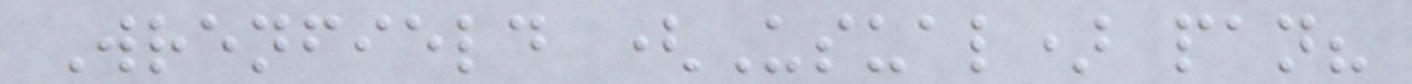Wrenfield (Usual) pan?
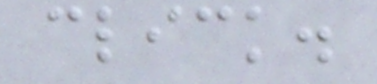click.
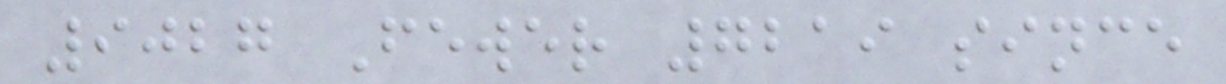9027 Fewer 7219 since
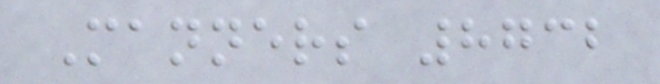Manners 8732
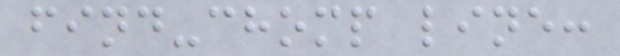find-chomp line:
